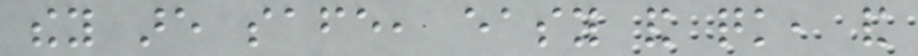they are safe, easy and quick, and
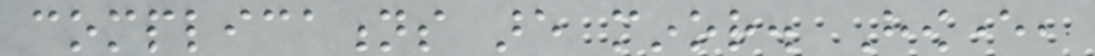complications are minor. However,
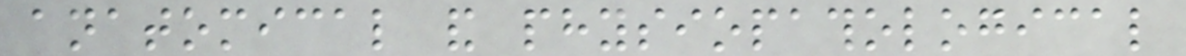anatomical and physiopathological
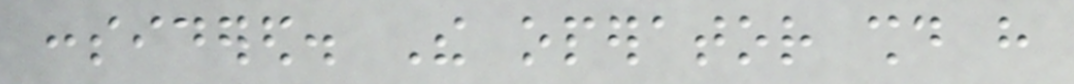considered. The operator should have
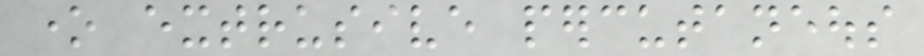one extrusive percutaneous
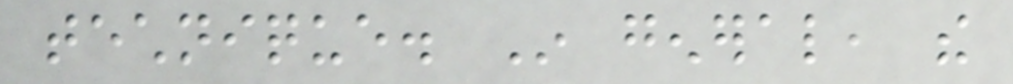technique. In general, the
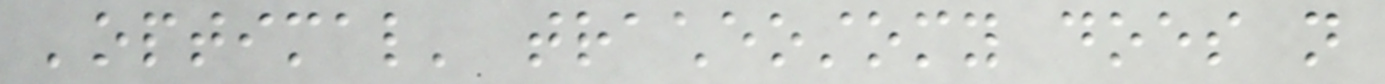'optimal' tracheostomy does not
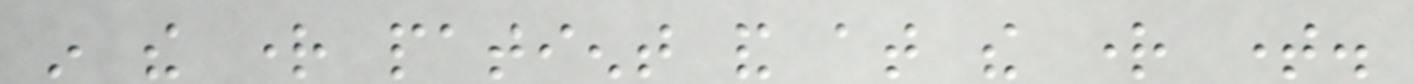in the right patient and at the right time.
